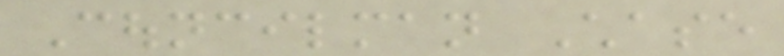Councilman Chase
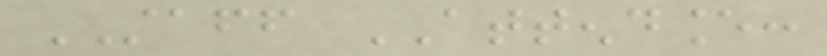STAFF ATTENDANCE:
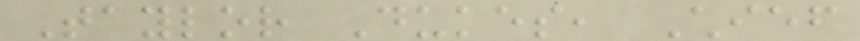Taylor Dukes, Chief
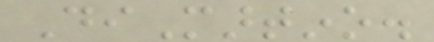DiMartino.
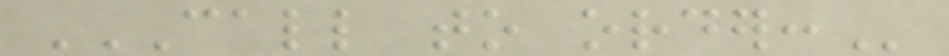CALL TO ORDER:
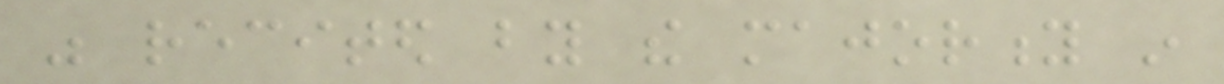was recited by the majority in
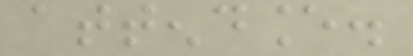attendance.
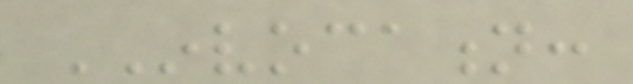INVOCATION:
